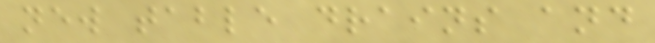new table drains and
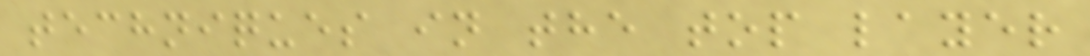techniques in the top layer
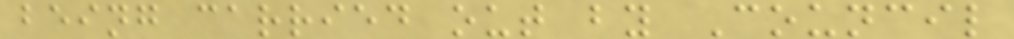being carried out by Council
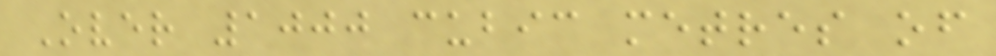Over 1000 cubic metres of
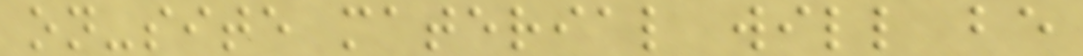on-site material will be
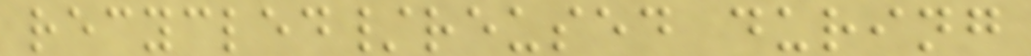recycled/reused during
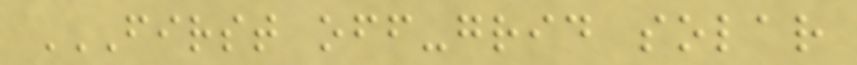FIRST OFF-GRID SOLAR
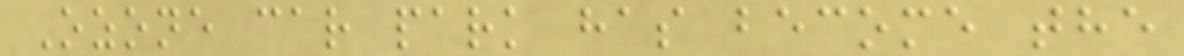Ozone car park has become the
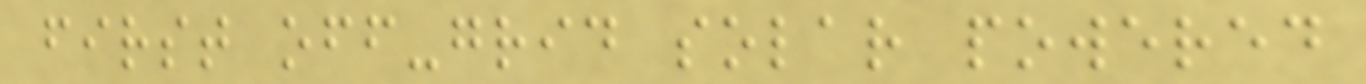first off-grid solar powered
